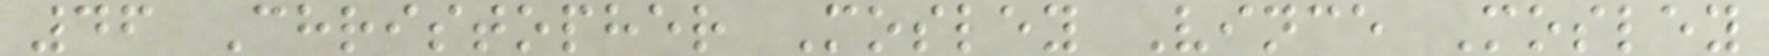46 Christopher Mosley Vince Mosley
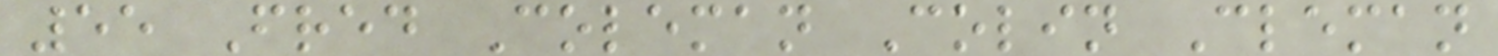55 Fred Coleman Colin Cleman
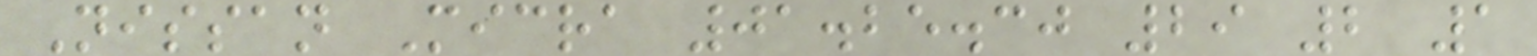Nissan Micra 01.25.30 29 2 1
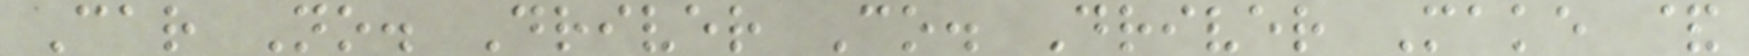Car No. Driver Co. Driver Make &
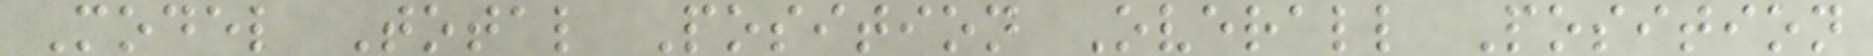Model Total Position Overall Position
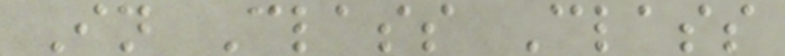In Class Class
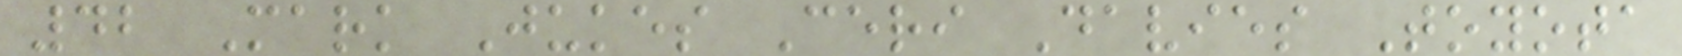42 Mark Jukes Ceri Davies Toyota
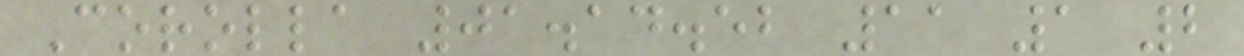Corolla 01.14.52 11 1 2
